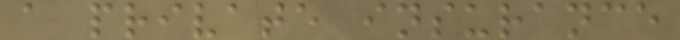a private insurance
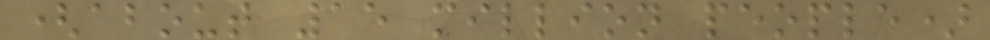(about 15 million people)
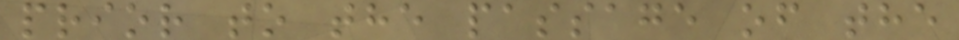prior to the passage of the
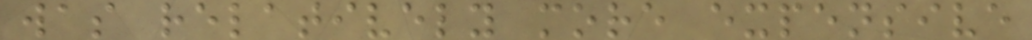was relatively more expensive
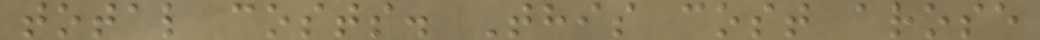total costs. This cost arose
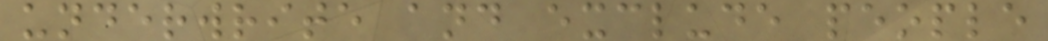underwrite and exclude people
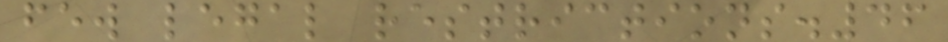few legal restrictions.46
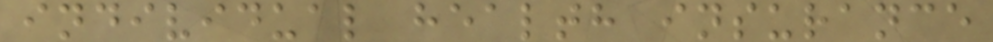individual health insurance
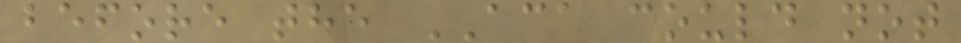before the ACA could not
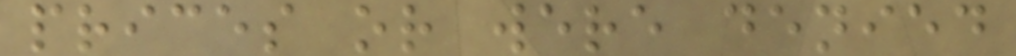prices or were denied
